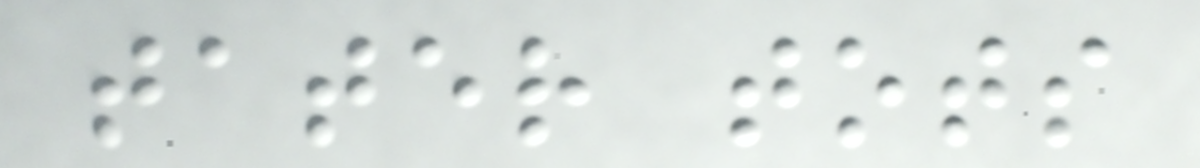tater tots
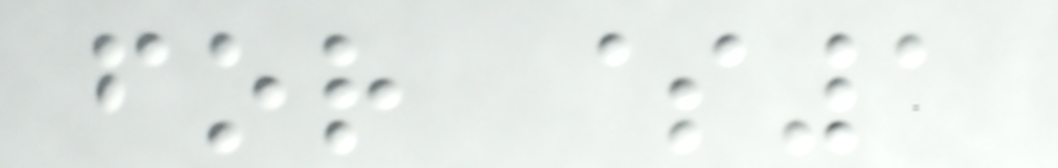for $1
